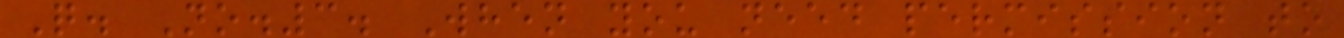Q. No.3. When you need permission to
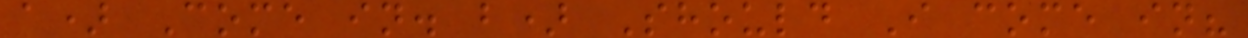a) Come in. b) Should I come in?
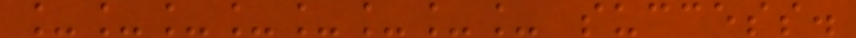________ success.
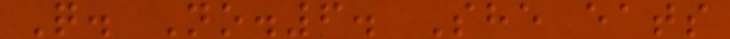Q. No.6. She eats
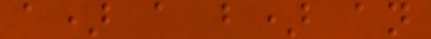a) a b) an
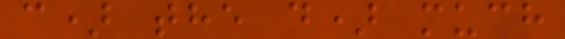c) the d) much
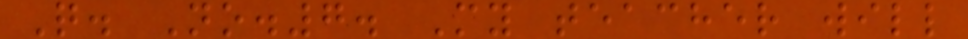Q. No.7. My teacher will
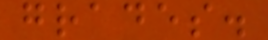grades.
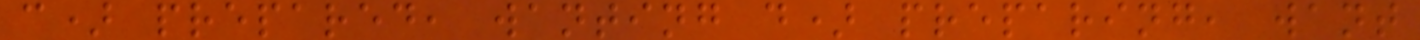c) prepared, wanting d) preparing, want
